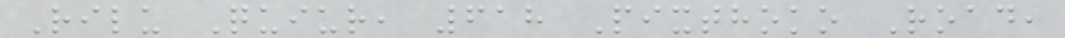Rilu Quiur, 618 Pixthoko Road,
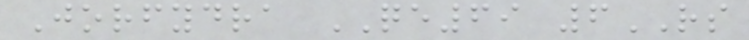Jorfydra QE69 6RS
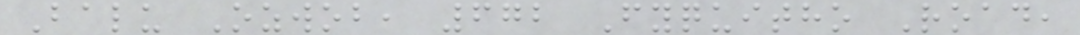Balu Ozwob, 672 Fyquitho Road,
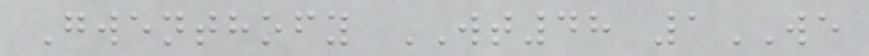Gwenthofy WT48 1WE
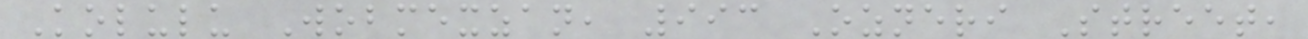Kolulu Wobmexzan, 993 Ozneri Street,
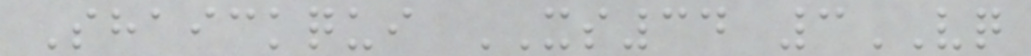Shaickqui XS34 3VQ
